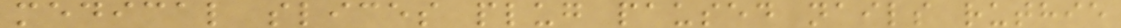medical slices plug paused nails ruthie
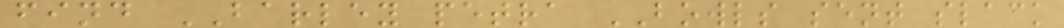find BARLEY petra BOWLS sent slack
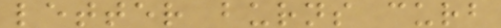letter burns curb
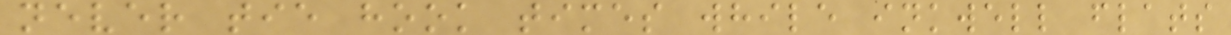never tie hook times while inkwell flats
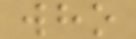who
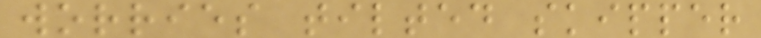worries tilted skipper
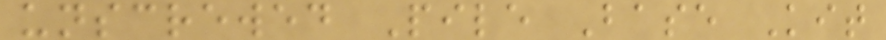unscrewed Pile Base Kit
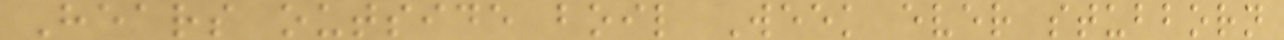Hears outside boil Week ever stubborn
